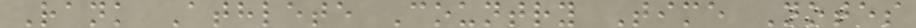Rank Athlete Country Time Notes
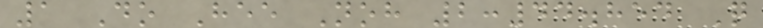1 Do Hee Noh 2:44.854 Q
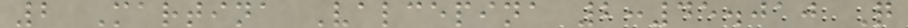2 Martina Valcepina 2:45.010 Q
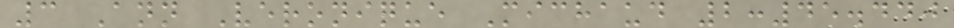3 Ann Veronique Michaud 2:45.440
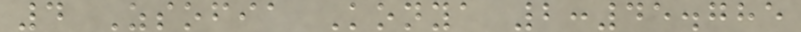4 Zsofia Konya 2:45.785
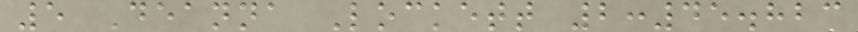5 Deanna Lockett 2:45.823
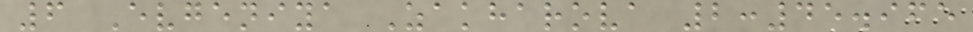6 Evgeniya Zakharova 2:45.965
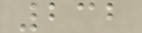232
